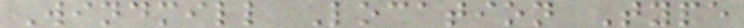Windmill Location Type
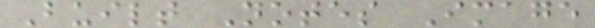Built Notes Image
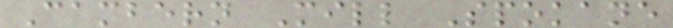Cambern Mill Spokane
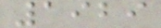1929
